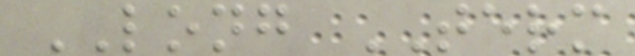LONG TERM
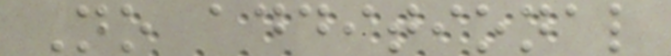No additional
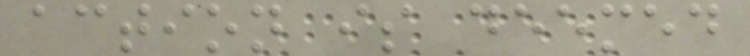action is deemed
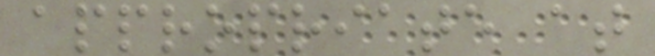appropriate at
